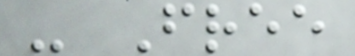- Free
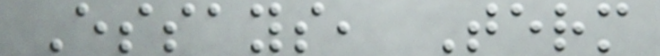Essays, Term
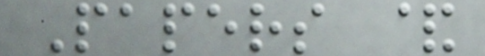Papers &
